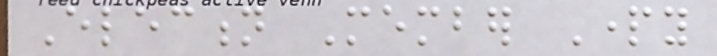Election Member Party
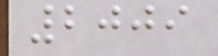2009
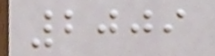2009
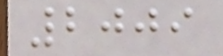2009
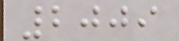2009
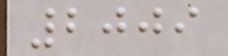2009
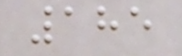185
